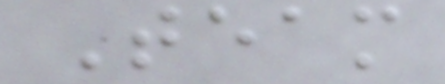Team
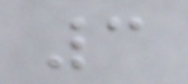3
